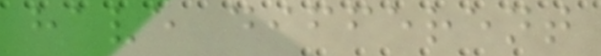have different
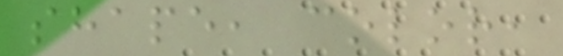shape, color,
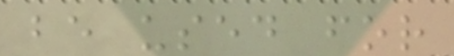be used for
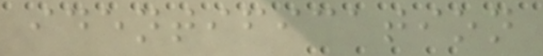identification
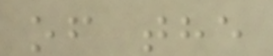of the
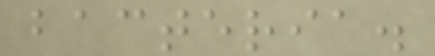bacteria.
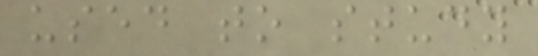used to study
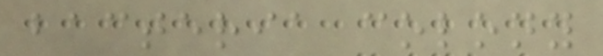bacteria colony
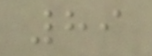89
